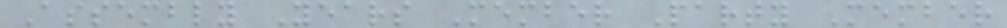Assembly Years Member Party Member
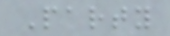Party
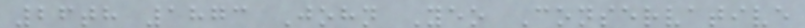26th 1873 John Yeo Conservative
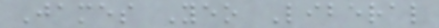James Yeo Liberal
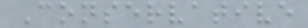Conservative
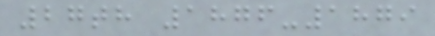27th 1876-1879
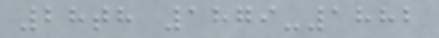28th 1879-1882
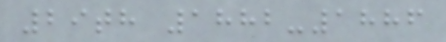29th 1882-1886
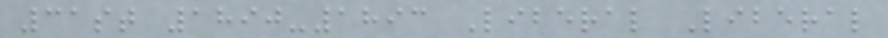31st 1890-1893 Liberal Liberal
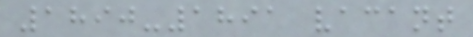1890-1891 vacant
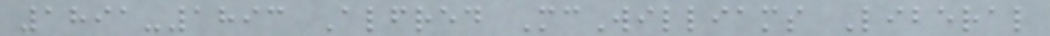1891-1893 Alfred McWilliams Liberal
